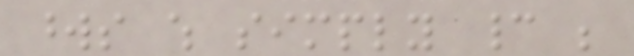words which simply cannot be
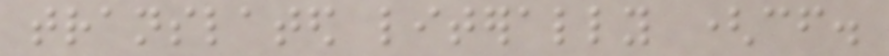translated literally (cf.
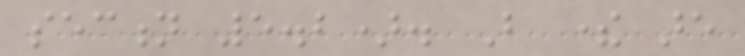section 5.2). But there are
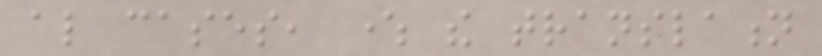also cases, where the translation
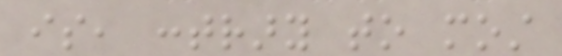is, contrary to most
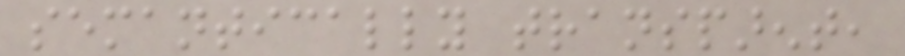semantically transparent,
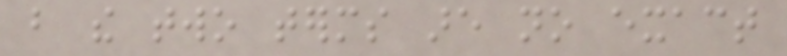but the two terms are no exact
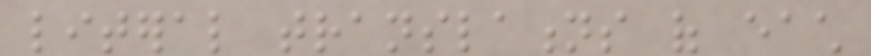literal translations of each
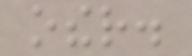other.
